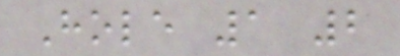Hole 1 2
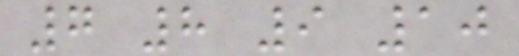7 8 9 10
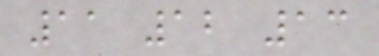11 12 13
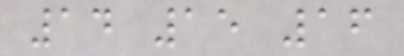14 15 16
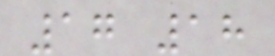17 18
